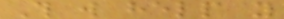This will help you
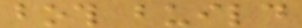both build
